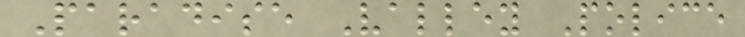Paradise Valley Police
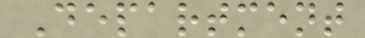Department
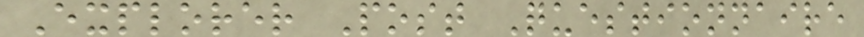Explorer Post Questionnaire
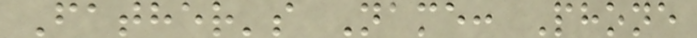Father's Name: Phone
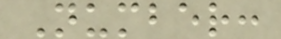Number:
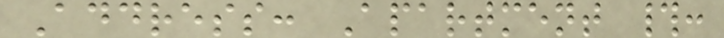Address: Apartment #:
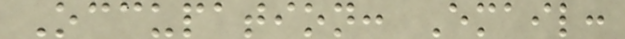Occupation: Email:
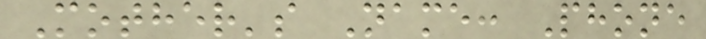Mother's Name: Phone
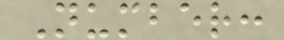Number:
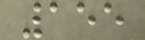155
